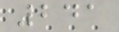241
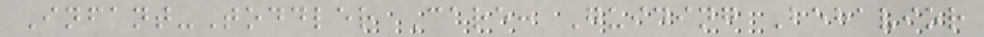Infant-Toddler Care: Guiding Behavior
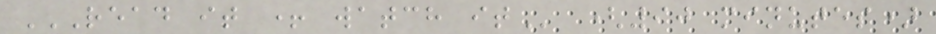READ IT + WATCH IT (90 minutes)
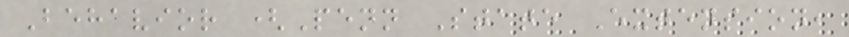Behavior (Penn State Extension,
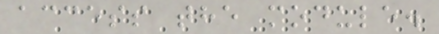access the module.
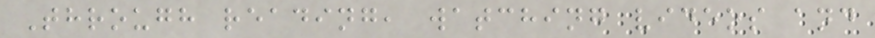Through reading, watching videos and
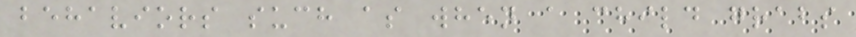behaviors such as when a child grabs
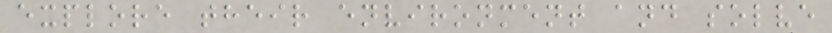explore their environment and solve
